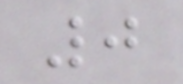0
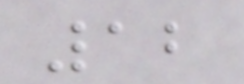12
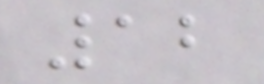12
